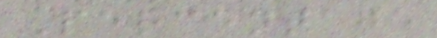Percentage
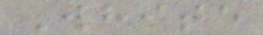White
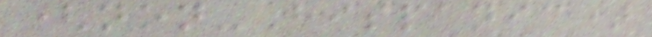(non-Hispanic)
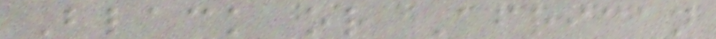Black or African
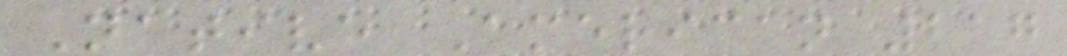Native American 217
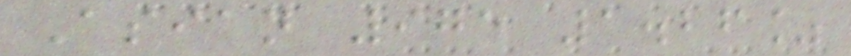Asian 975 1.26%
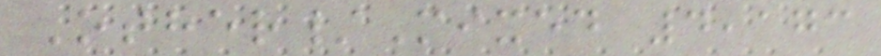Other/Mixed 4,173
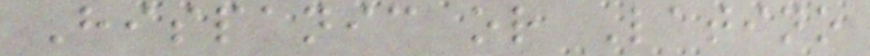Hispanic or Latino
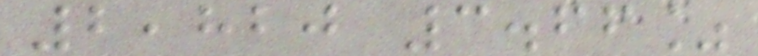2,820 3.66%
